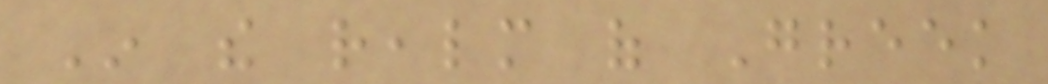In the realm of Greek
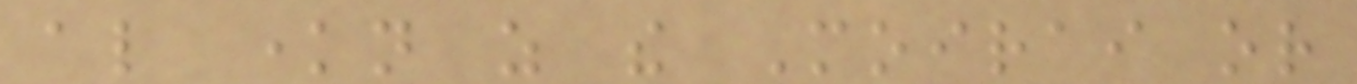also known as the Moirai or
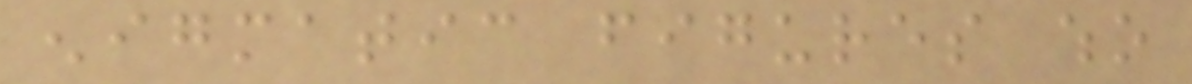enigmatic figures who
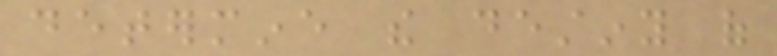determine the destiny of
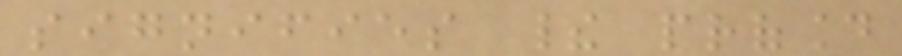signifies their profound
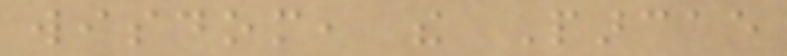wisdom, the Parcae
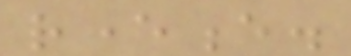reverence.
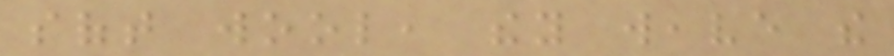soft wool, they weave the
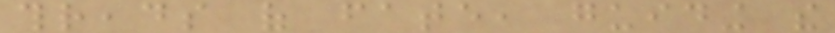threads of fate, guiding the
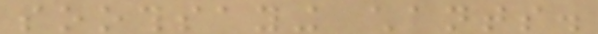soothsaying chants.
